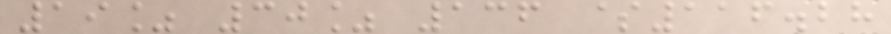19% 30% 136 $116.28
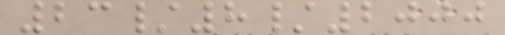23/8/2000
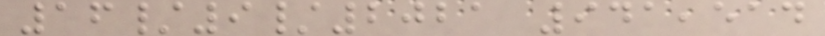16/9/2021 941,514
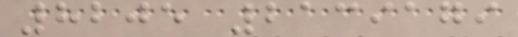8205 2139179
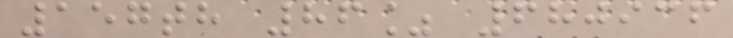157th 86% 680936
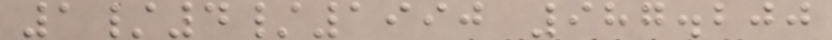1/4/1990 987.200
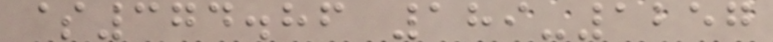$374.86 189-1257
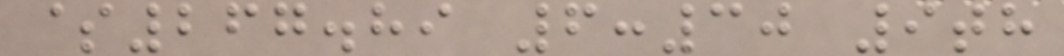$267.89 6:30 9th
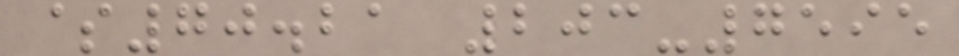$70.21 203-7595
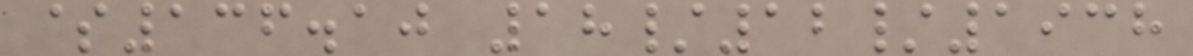$136.10 18/12/1938
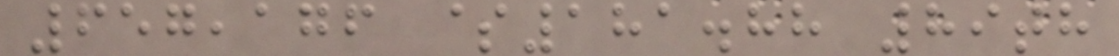657,176 $181.88 89th
